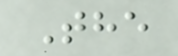The
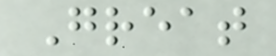Great
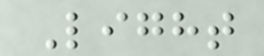Light
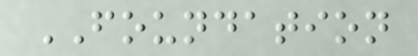FOUNDATION
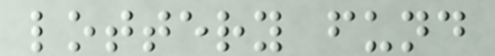lottery fund
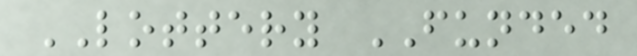LOTTERY FUNDED
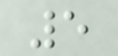5
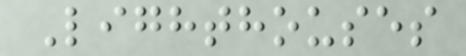Lighthouses
